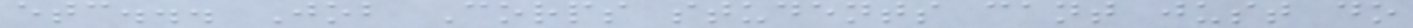etc... Job Corps students cant just do
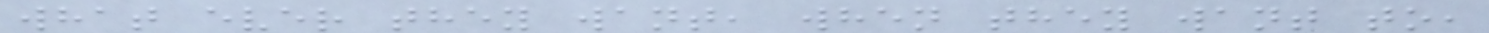what ever they want, when they want to,
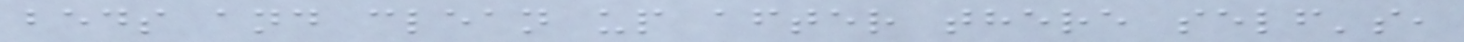beds and clean up after there self's,
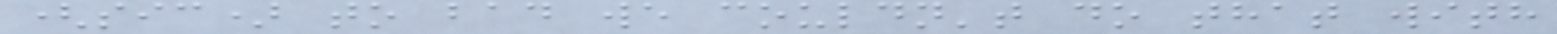(sic) to bad we couldn't do that with
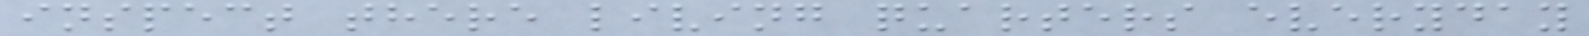inspect there living quarters everyday
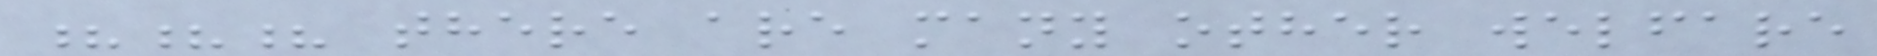??? there are many other welfare
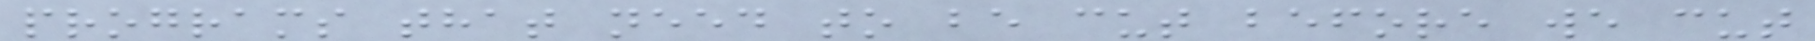programs that need to be cut before we cut
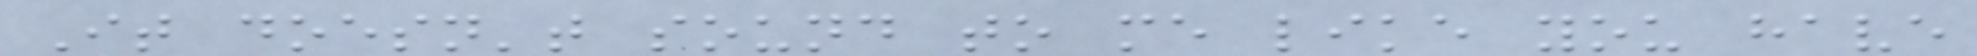It doesn't sound to me like you have
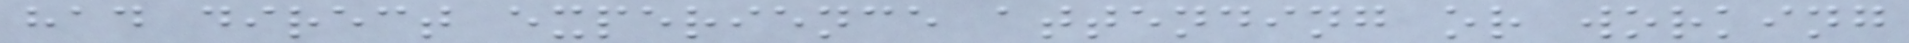had direct experience attending or working
